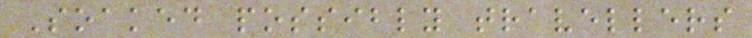Soaked possibly travellers
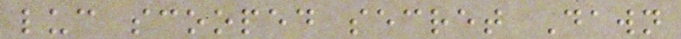luc scooped secret Dawn
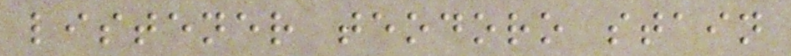listener teodoro stain
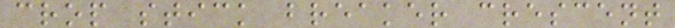crop stick breaker crescent
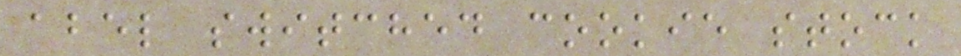abel switched cookie stock
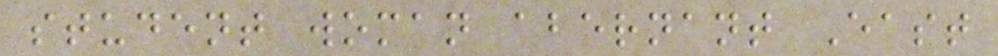student woman abernant East
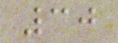30
